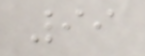99
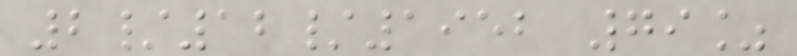2/12/1952 79%
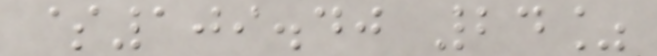$109.40 24%
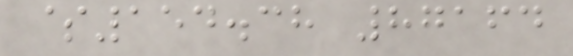$154.38 87164
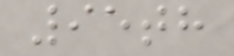95th
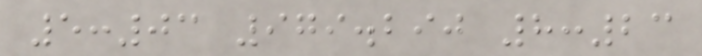5:03 979.290 8:23
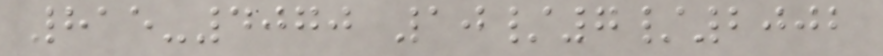815-4070 10/7/2002
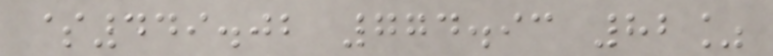$449.02 774.93 82%
